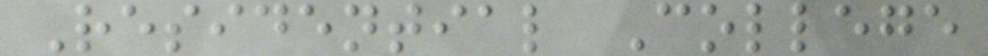Residential College
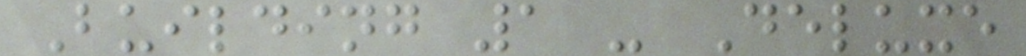Building 1 - Deluxe
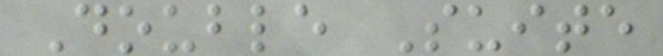Double Suite
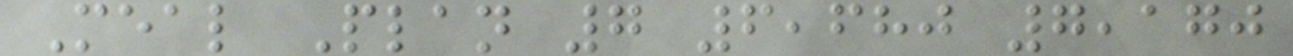Meal Plan 7 6,680 7,170
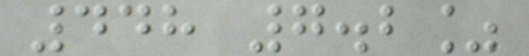448 7.2%
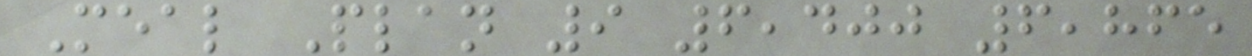Meal Plan 9 6,400 6,865
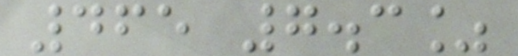465 7.3%
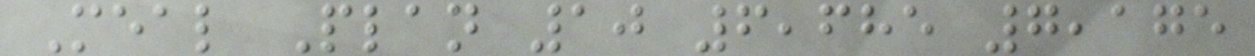Meal Plan 10 6,685 7,175
